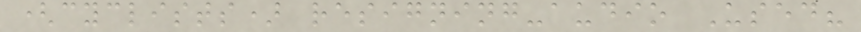(cyclists) resigning-audio Used?
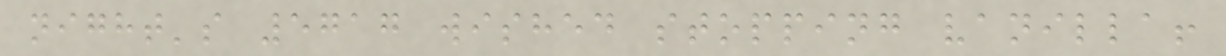night's 5717 wished stopping vanilla!
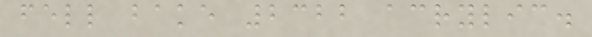fell bake 2322 acrylic.
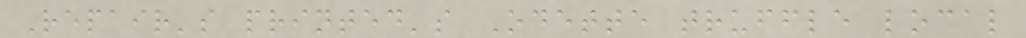Repair's printed's Odette truffle local
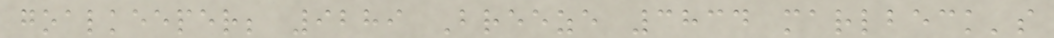goalkeeper; 9289 Breeze 3834 marlbeck's
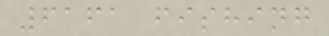6161 fishing
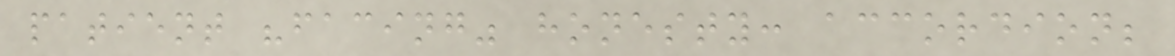patient "facing" honesty: accordion;
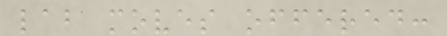lab moves offered:
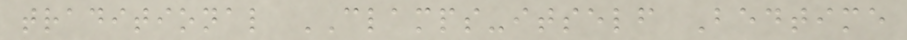traditional CLAMPS-itself Bedtime
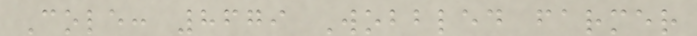Cole: 8679 Wobbled farmer
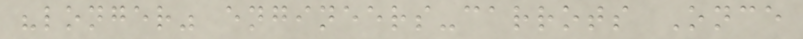"longer" engineers-carrots Once
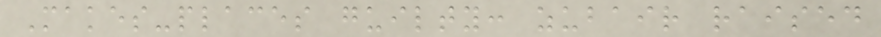Makes-places guilty: zubair raised
